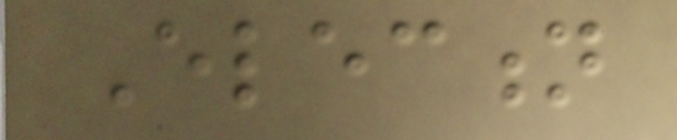Election
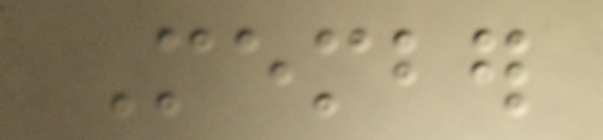Member
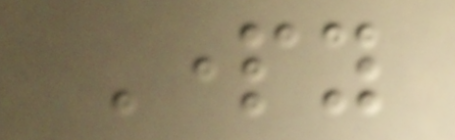Party
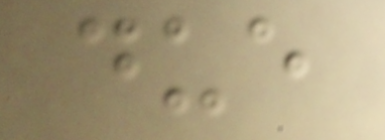due
